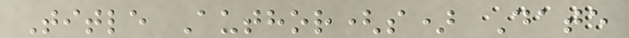Title Author(s) Date
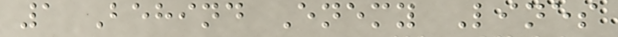1 Behind Enemy Lines
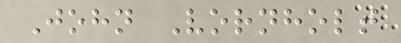John Vornholt
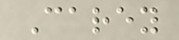Carey
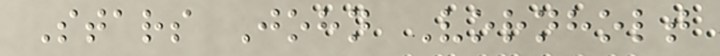Stars John Vornholt
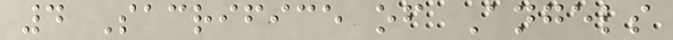4 Sacrifice of Angels
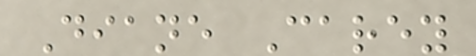Diane Carey
